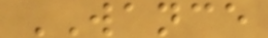WANCE
